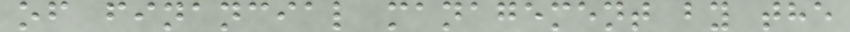of financial management by the
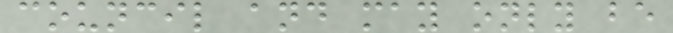council and may only be
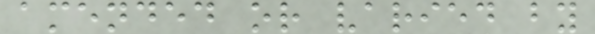amended or varied by
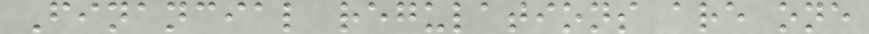Financial regulations are one
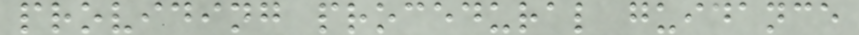providing procedural guidance
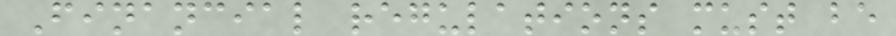Financial regulations must be
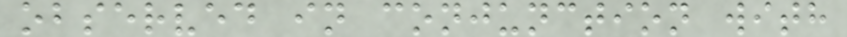observed in conjunction with
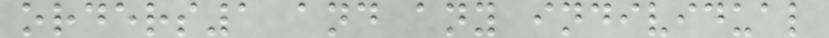orders1 and any individual
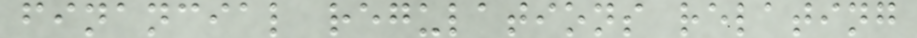financial regulations relating
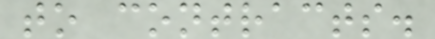to contracts.
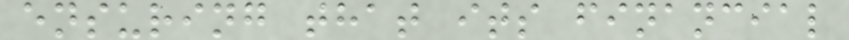ensuring that its financial
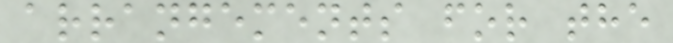arrangements for the
